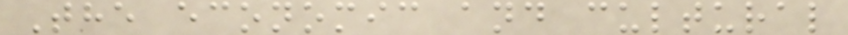The economic and cultural
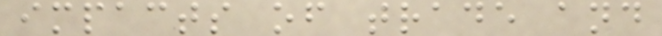impacts of trade and
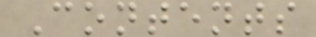Contents
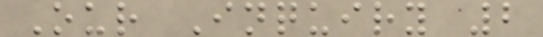Our Inquiry 2
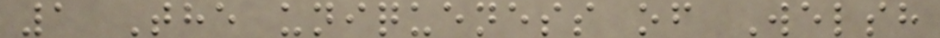1 The uniqueness of Welsh
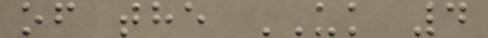of the UK 4
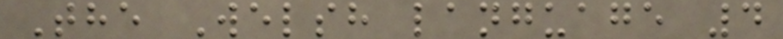The Welsh language 4
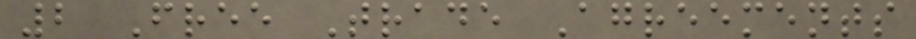2 Free Trade Agreements
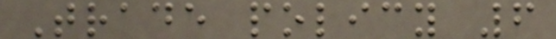Trade policy 6
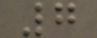7
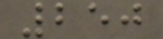250
